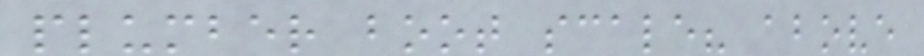plumber boot scale? above
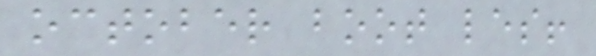october boot les!
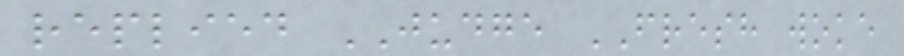replied JUDGE FRESH woke
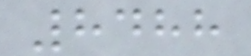8488
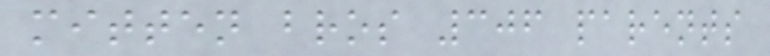mitten bros 306 parents
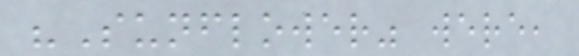"Sunflower" were,
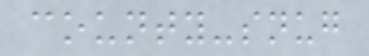county-snug
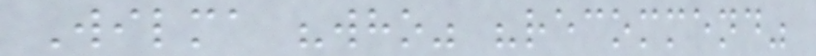Wilma "who" "recommend"
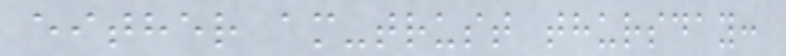either am-trust thursday:
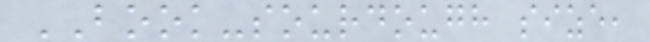BOOK-sourdough size,
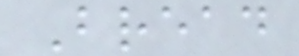Bread
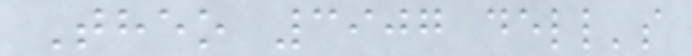Theo 3907 dell's
